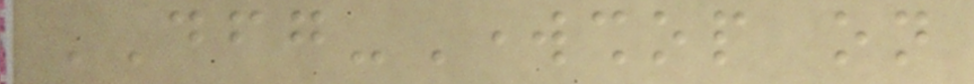DFG-Workshop on
